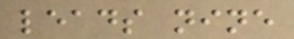leads nine
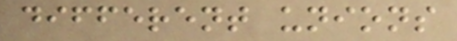different unions
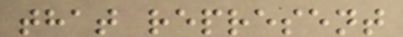that represent
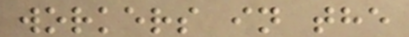workers in the
